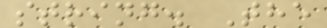string. The
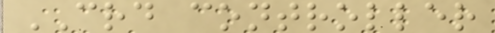CRD controller
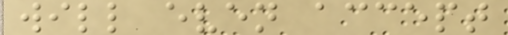will even accept
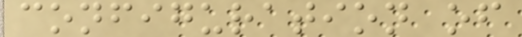configuration of
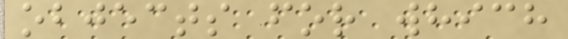objects for which
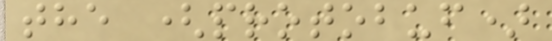the (protobuf)
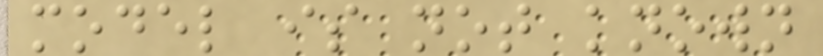model is not known
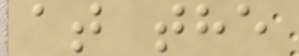at the
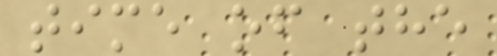time of the
